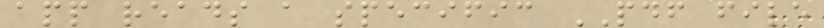app reads a specific PDF file
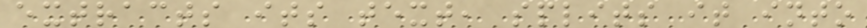extracts its text, splits it into
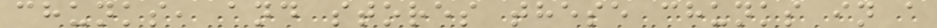chunks, and stores these chunks in a
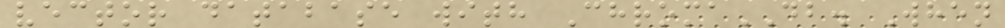vector database with ChromaDB. When
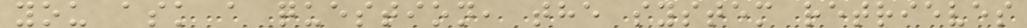you ask a question, the system retrieves
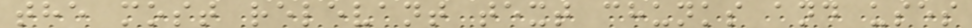the most relevant text chunks and uses
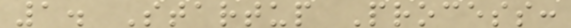1. Startup Process:
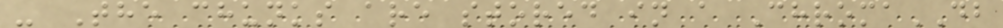- The chunks are stored in a ChromaDB
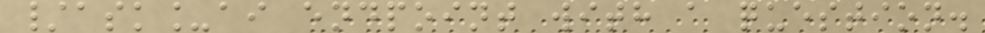/ask_ai endpoint with a question.
